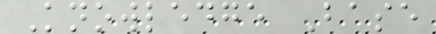Knowledge Base
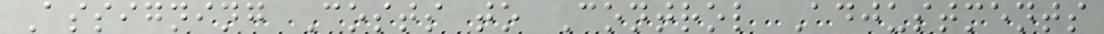Assigning Costs to Control Adjustments
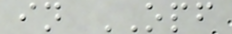in OPF
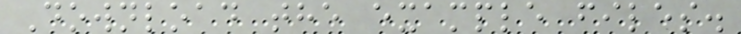Download the example files.
